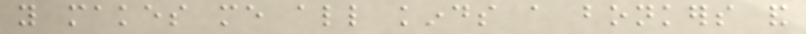you makes me all kinds a bonkers and
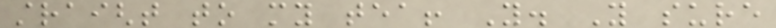straight to my tea! You. You sure
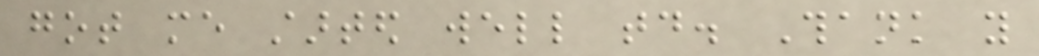got me started well today. Thank you
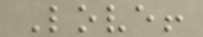Love!
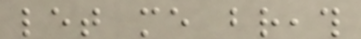let me breath
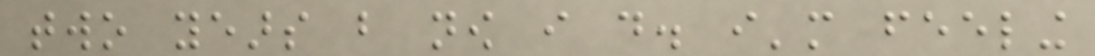two years but now i do. i'm feeling
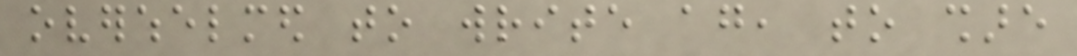overwhelmed to write again, to share
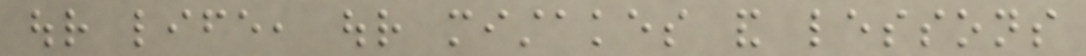our life, our mistakes and lessons
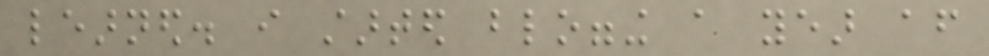learned. i started blogging a year after
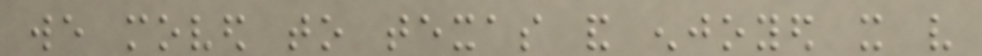we moved to texas and enjoyed it very
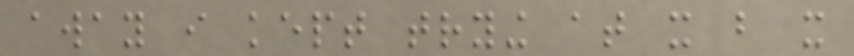away i kept trying at it but it
